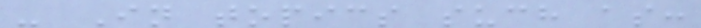- In topics such as:
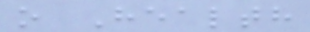o Health
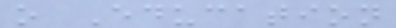o Education
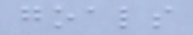goals
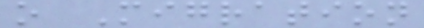o Migration
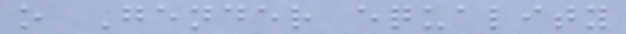o Gender equality
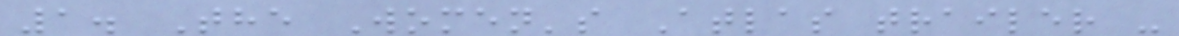1. The Women's Atlas trailer -
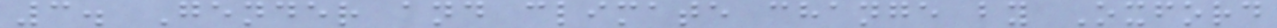3. Gender and climate change by Oxford
